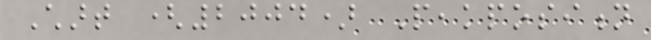Chart (2004) Peakposition
